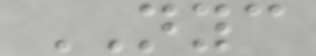NYC
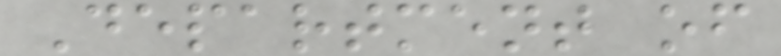Department of
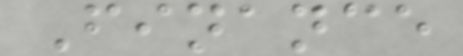Finance
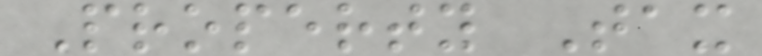Property Tax
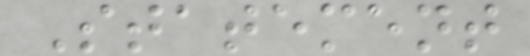Statement
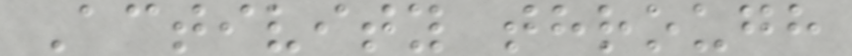Activity through
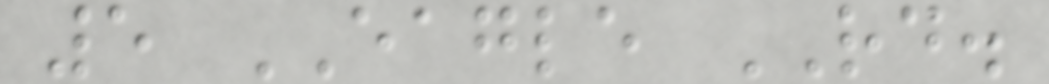5 EAGLE RD.
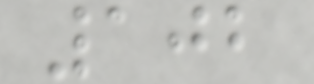102
